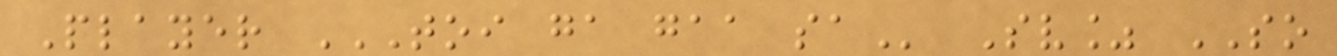Player TOI GA GAA SA Sv% SO
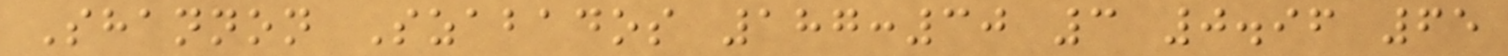Shannon Szabados 187:30 3 0.96 65
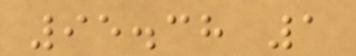95.38 1
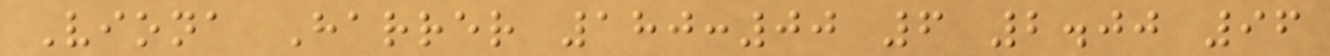Viona Harrer 180:00 6 2.00 96
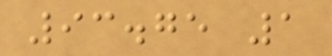93.75 1
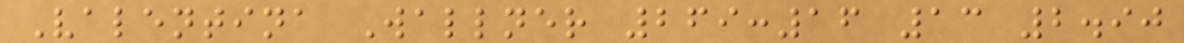Valentina Wallner 269:16 13 2.90
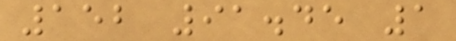152 91.45 1
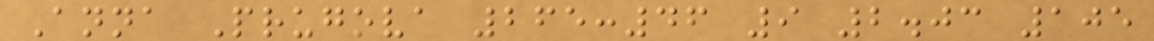Anna Prugova 265:46 9 2.03 105
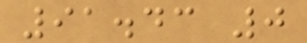91.43 0
